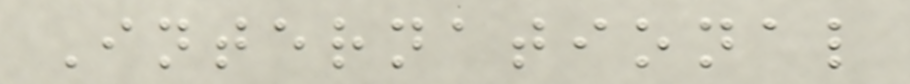International
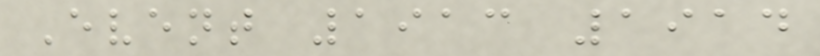Event 1913 1914
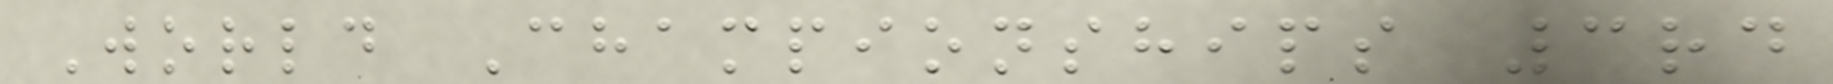World Championships 3rd
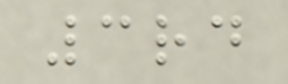3rd
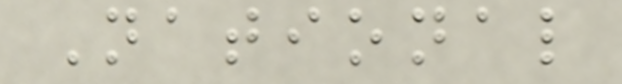National
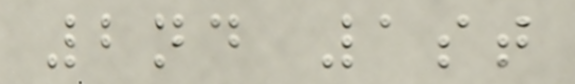2nd 1st
